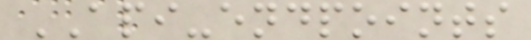API-endpoints
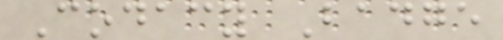Codacy Badge
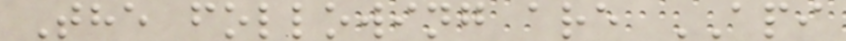The following are API
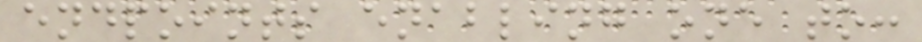endpoints enabling one to:
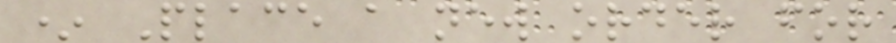* Place a new order for
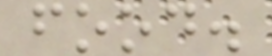food.
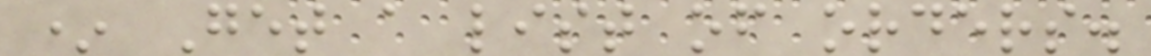* Get a list of orders.
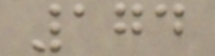174
